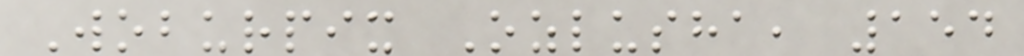Woburpix Ozlusha, 154
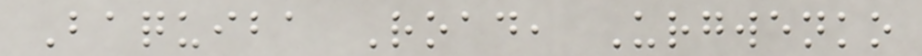Baquiba Road, Urgwenko
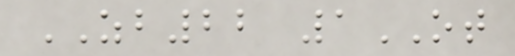ZB22 1OT
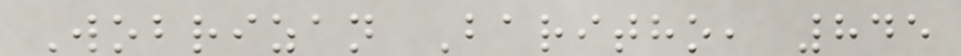Wobrizan Baritho, 845
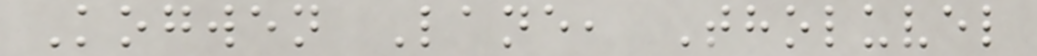Kogwen Lane, Tholuvel
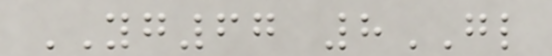YG67 8GL
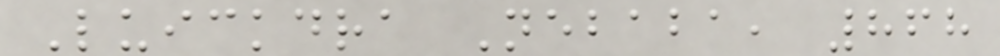Luickdra Nebaba, 868
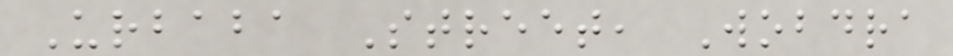Urbaba Street, Wobdra
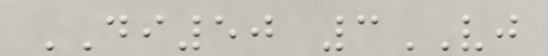DI50 3VJ
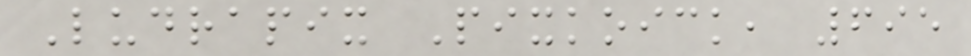Ludrapix Pixkoick, 695
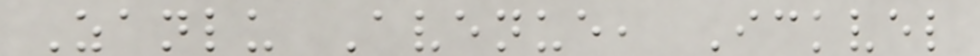Zanlu Avenue, Ickvel
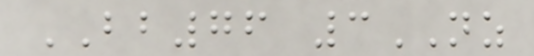BB76 3NZ
